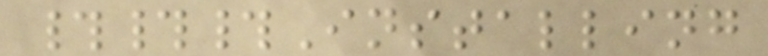###Installing
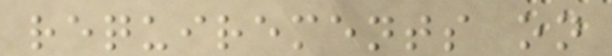requirements on
